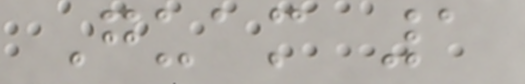Guam 1
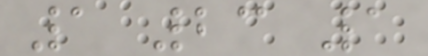1 23 1
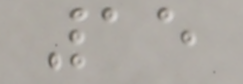15
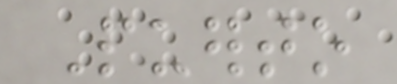Puerto
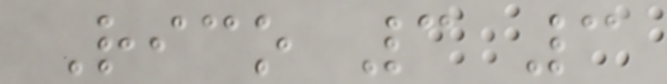Rico 3 3
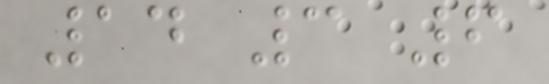14 3 6
